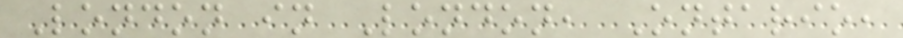London in London, Ontario,
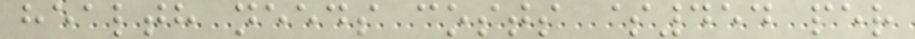health needs costs $454 per
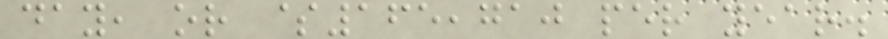day, or $165,710 per year.
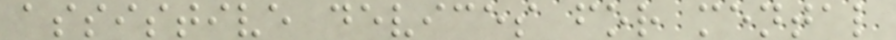assistive devices for mental
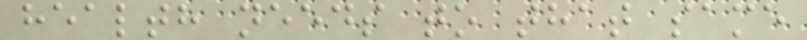health needs to that same
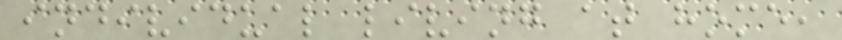individual living at home,
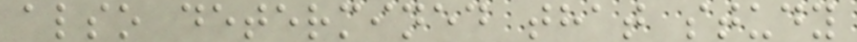also determined that study
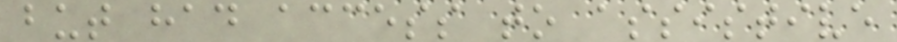but had access to assistive
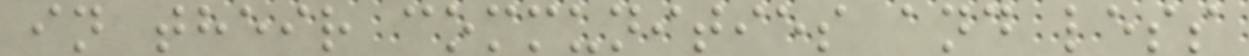in their communities and less
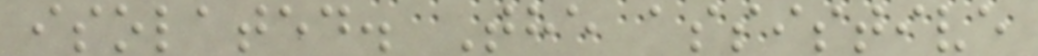isolated. The assistive
